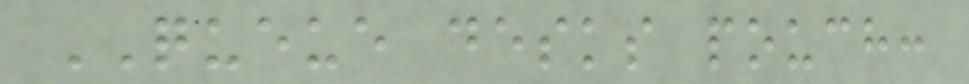QUEUE desks pouch:
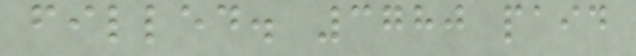filled. 3780 paid
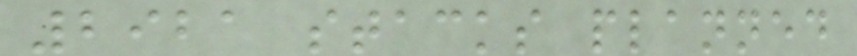2921 stacks planned
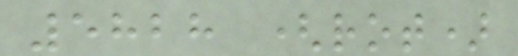5828 (rot)
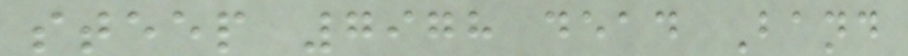steep 7978 dead Band
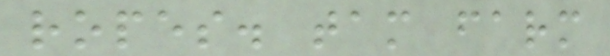ropes. tam farm
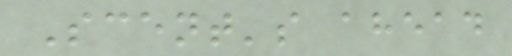Scent's ahead
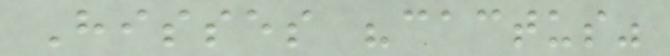Hisses "cactus"
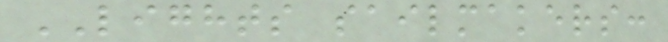LIGHTS sailmakers:
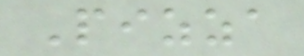Pizza
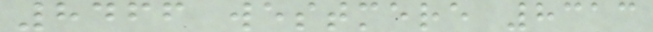8466 westmere 8313
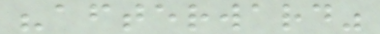"afterward"
